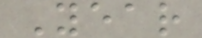Year
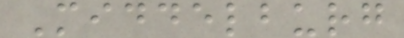Middelburg
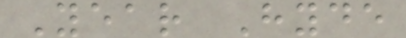Year Hyde
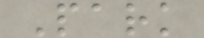Park
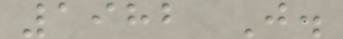1982 J.
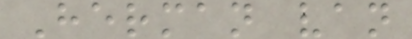Herman van
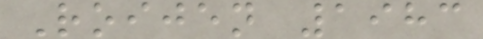Roijen 1983
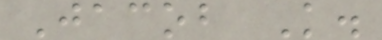Jacob K.
